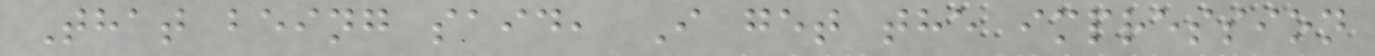That being said, I get the impression
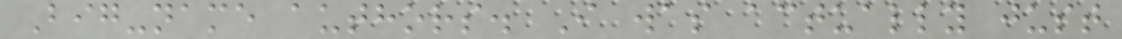Big-name authors. I was actually just
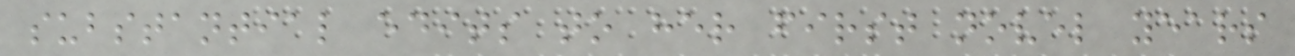substantial edits to her first novel years
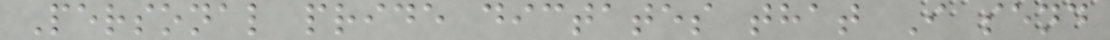Personal pride dictates that I send
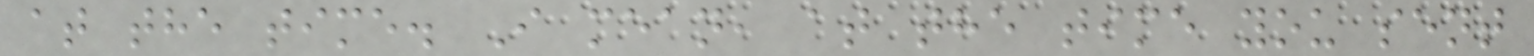at the time. I mean, at the time you sent
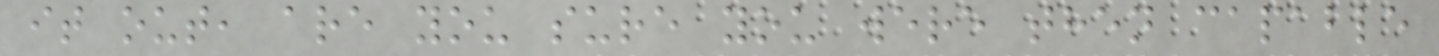it out, are you sure you were then capable
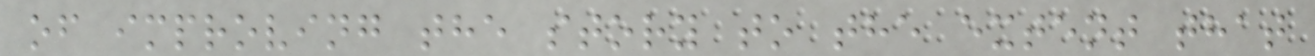of improving the story to the extent that
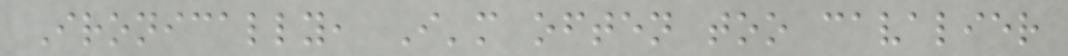Ironically, I'm often too cavalier
